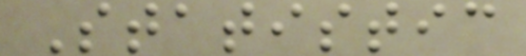Statistic
